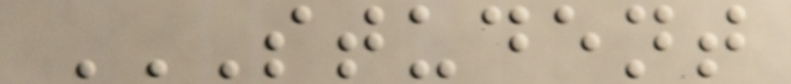STUDENT
